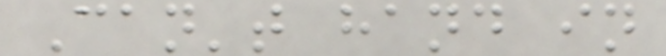Can't hand in
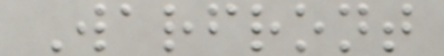Warfront
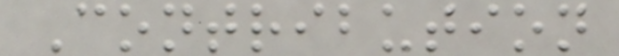Contribution
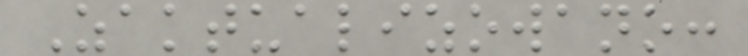Zaktualizowano:
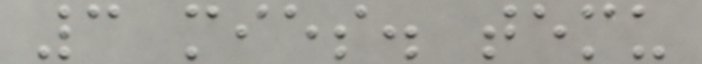3 mies. temu
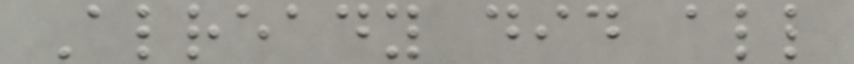Already did all
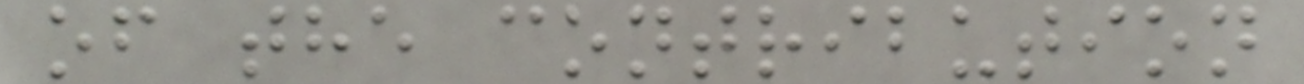of the contribution
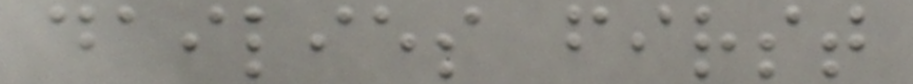dailies first
